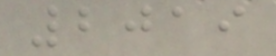2019
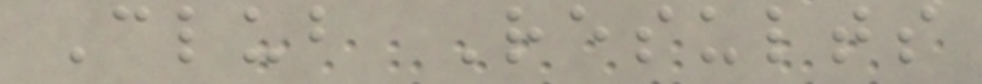Club Results
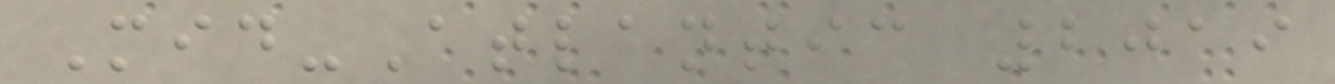Mid-Atlantic 2019
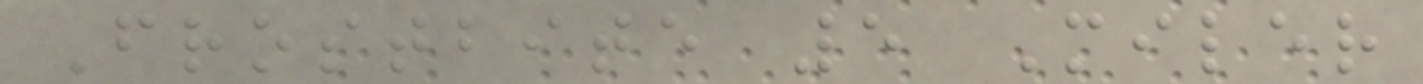Frostbite 5 Miler
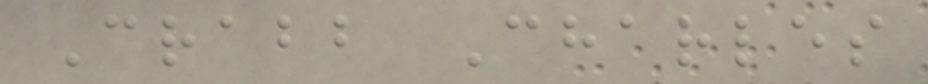Crabb Charles
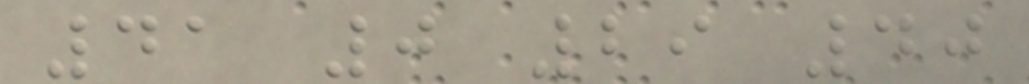41 0 29 40
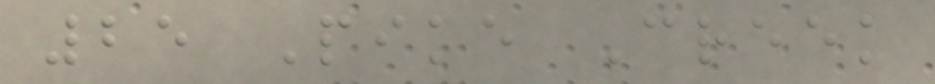25 Pike Creek
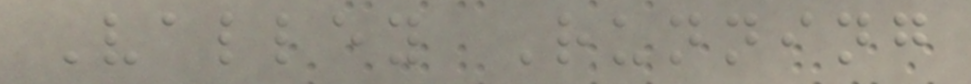Valley Running
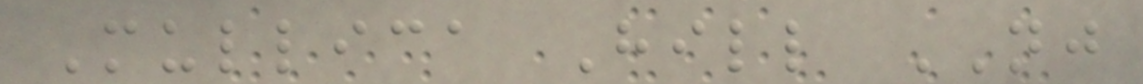Mullica Hill NJ
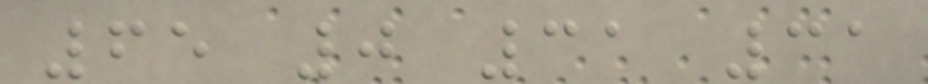65 0 31 31
